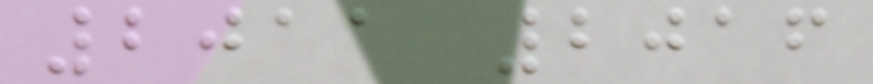2011 2016
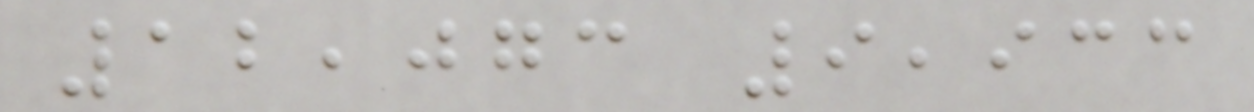12,073 9,933
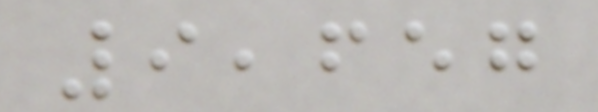9,657
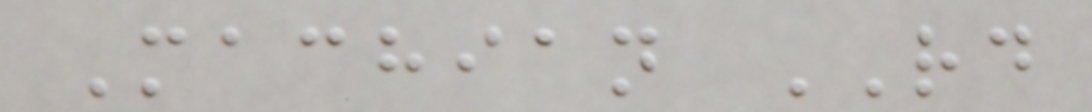Machian RD
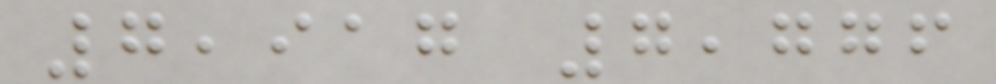7,917 7,776
